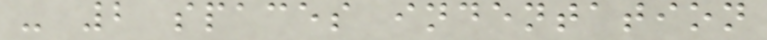- 2 spaces indentation
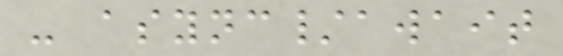- async/await
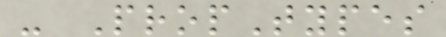- PropTypes
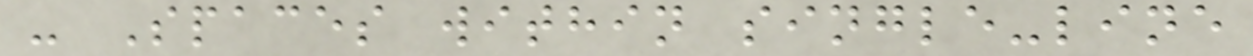- Spaces within single-line
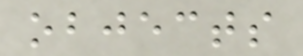objects
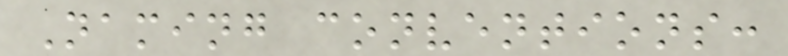Naming conventions:
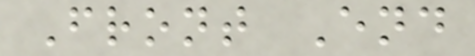Front End
